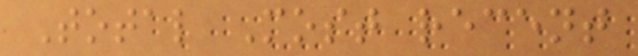Total Most recent
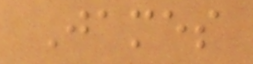James
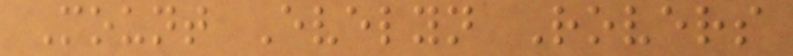Mount Evelyn Rovers
